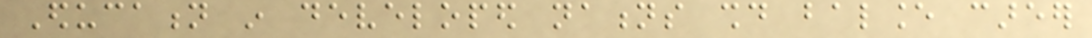Education in developed nations should balance career
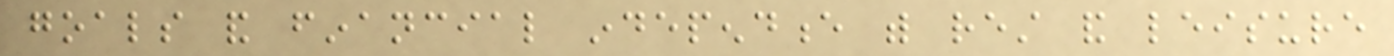goals and financial independence with rest and leisure
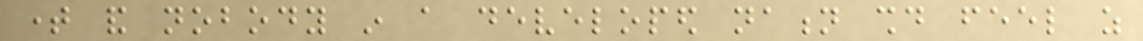time and nobody in a developed nation should feel as
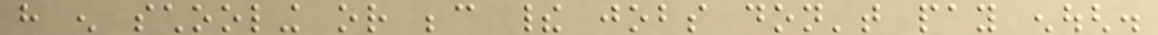have enough schooling or because their jobs don't pay enough.
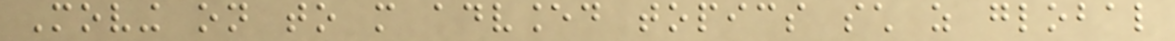Moving on to more advanced topics such as global
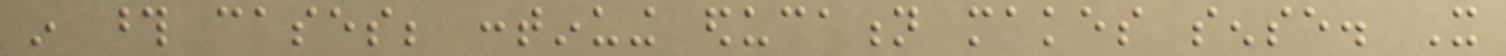in those cases; continuing education makes sense. It
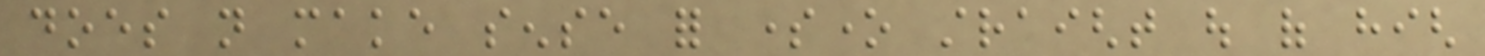does not make sense for someone straight out of high
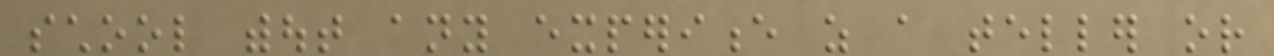school without any experience as a teller or
